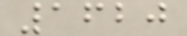1620
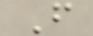F
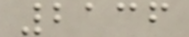2136
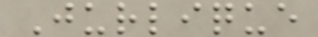Jurlique
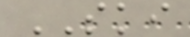SKI
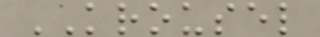KROUSEL
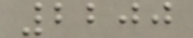2200
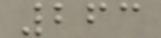263
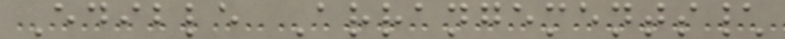Edible Arrangements\
